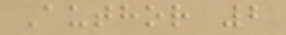Author 2
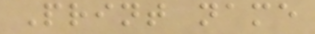Print name
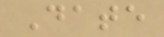Date
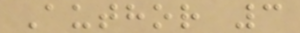Author 3
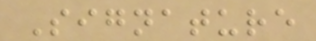Signature
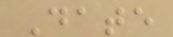Date
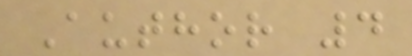Author 4
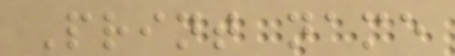Print name
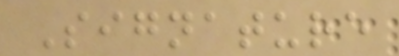Signature
